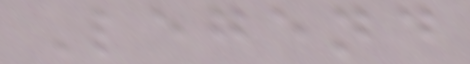Legend
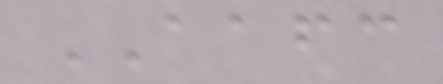AAFC
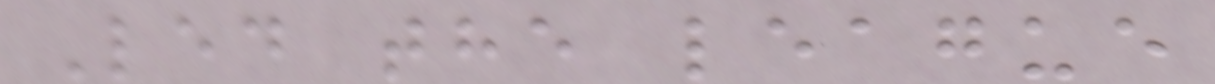Led the league
